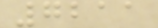7211
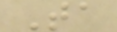Ta
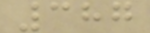387
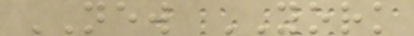NEW YORK
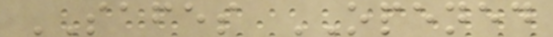SAFES OPENED
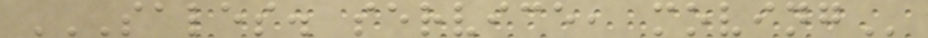SALES. SERVICE, MOVING
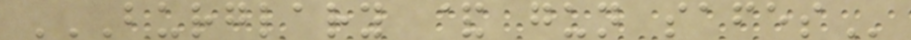BURGLARY & GUN SAFES
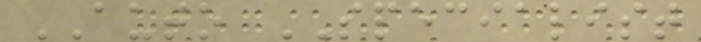AUTO SPECIALIST
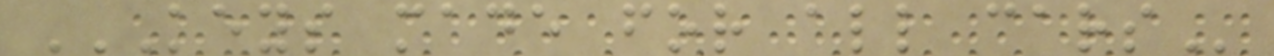KEYS MADE FOR ALL CARS
